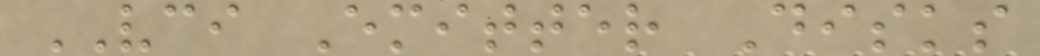VCI Emitter Disks
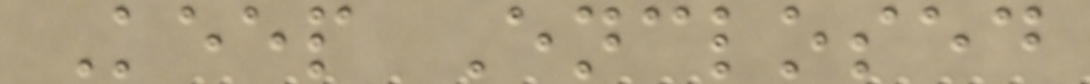Keep Enclosed
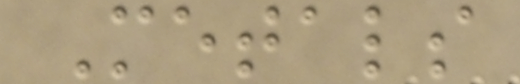Metals
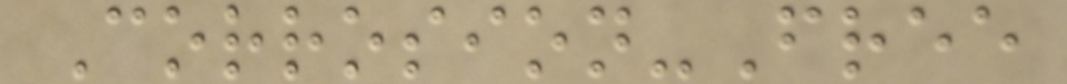Corrosion-Free
